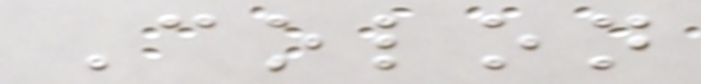Colon
